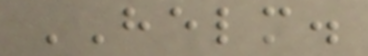HELM.
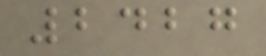2427
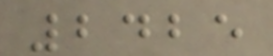2425
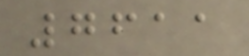7611
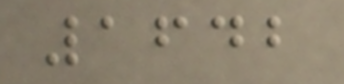1642
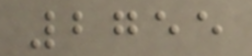2755
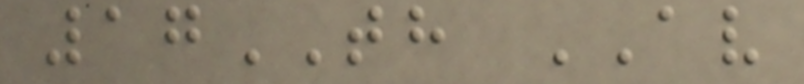17TH AV
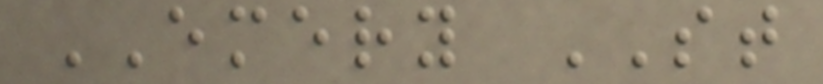EMERY ST
